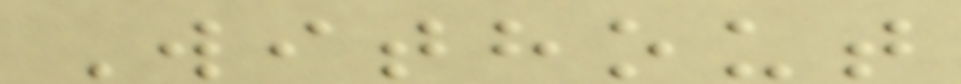Without
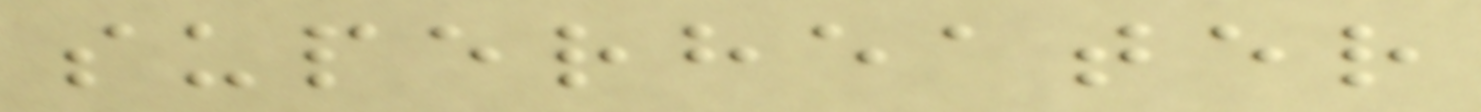superheater
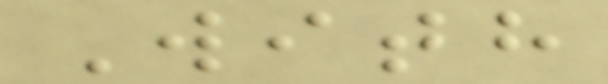With
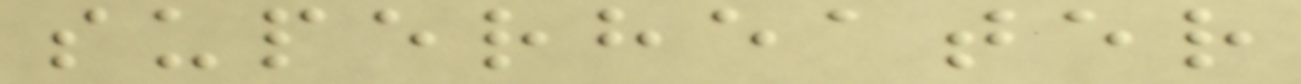superheater
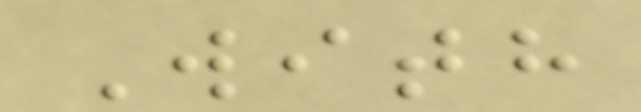With
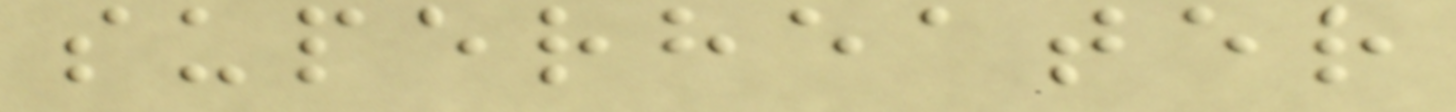superheater
